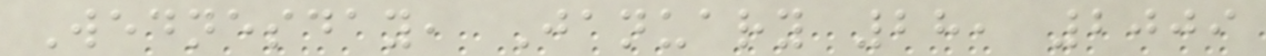Wednesday, January 28, 2009
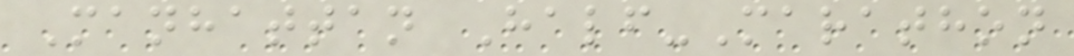Manhattan Half-Marathon
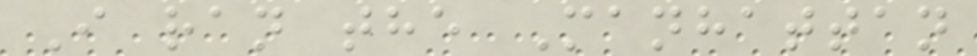I ran the Manhattan
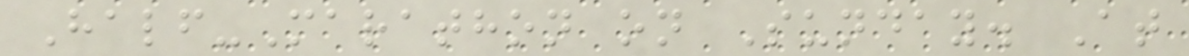Half-Marathon on Sunday. At
